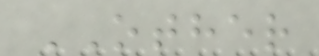OTHER
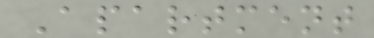Apartment
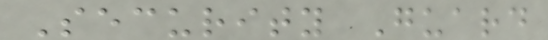Security Guard
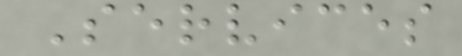Services
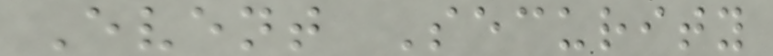Event Security
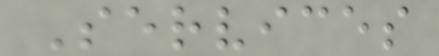Services
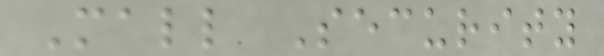Mall Security
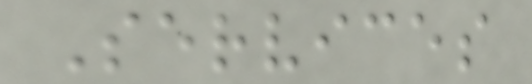Services
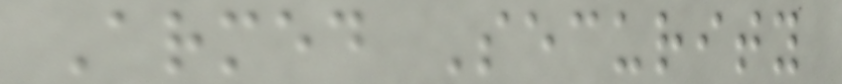Armed Security
